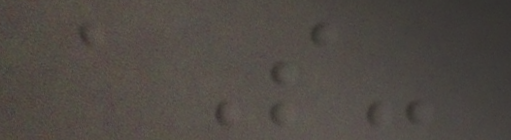aS-
